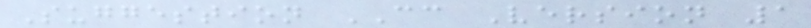Suggestion CC Version 1
